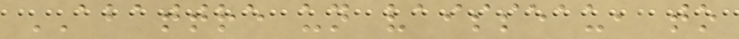ABATTRE un vaisseau, to
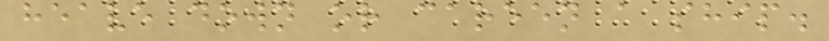heave down or careen a ship.
